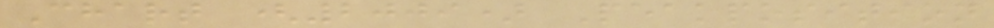Chart (2009) Peakposition
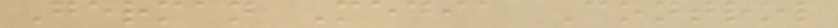German Media Control
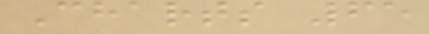Charts 65
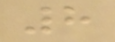8
